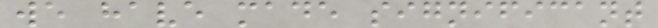we have made significant
